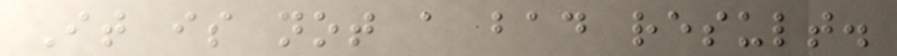It is not a bad result.
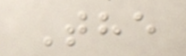The
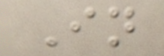In
